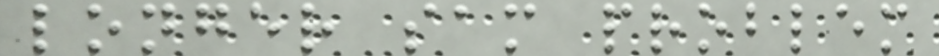longer sam problem
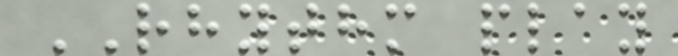RHYTHM play
